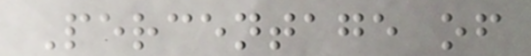Percentage of
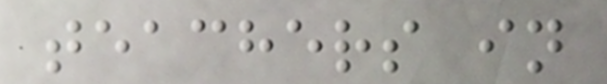teachers in
